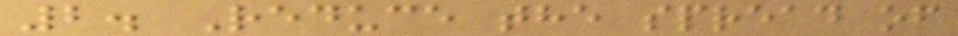2. Reduce the spread of
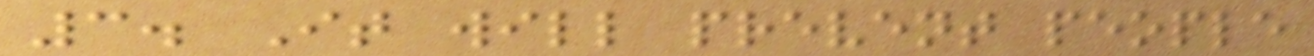3. It will prevent people
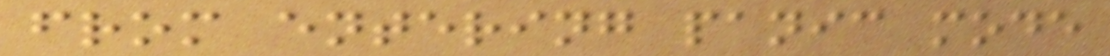from entering panic mode
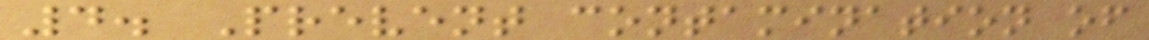4. Prevent contamination of
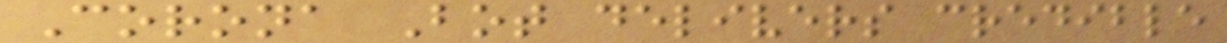Corona Bot delivers credible
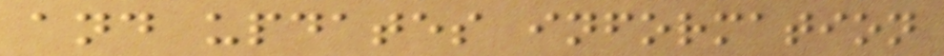and updates information
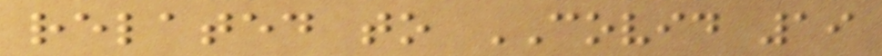related to COVID 19
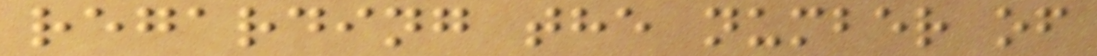regarding the number of
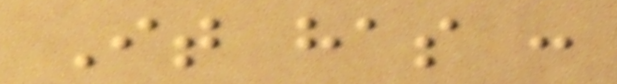It has :
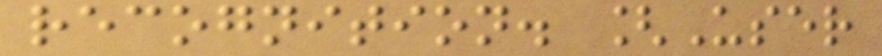recognition. [User
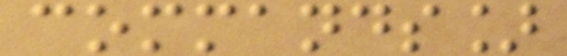commands]
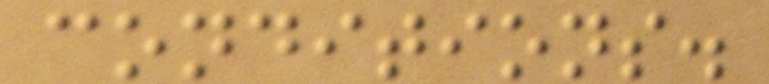conditions.
